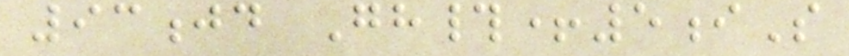93jd Gh#+5iS
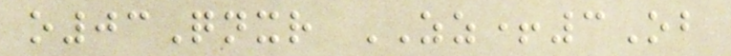o03Qnxr ZZ+3Ob
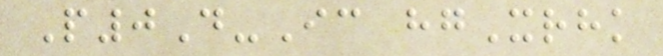P0D-Ic hgXrhk
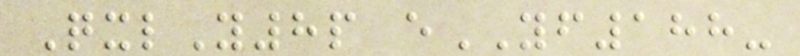QxlY8p eYF188-
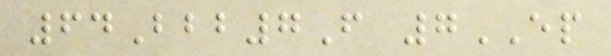64Bbb7F 7EP
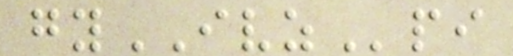gyIVZpi
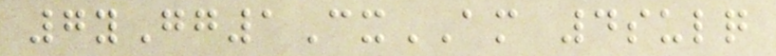7yGg1CxAM 4sulq
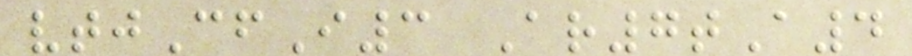vtjCfI3 Ar7tA4
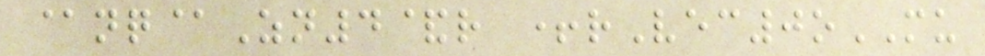@nq@Zn4&r +rVec0oMU
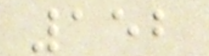152
